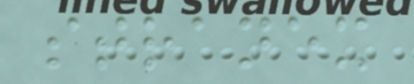stranex
